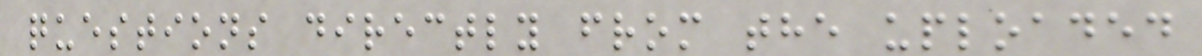questions directly from the uploaded
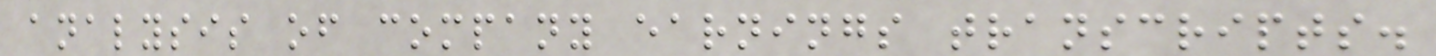analysis of company earnings transcripts.
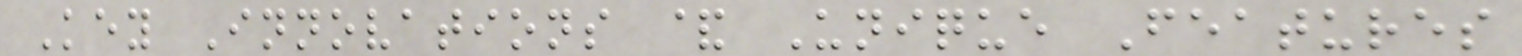Key Innovations & Unique Features
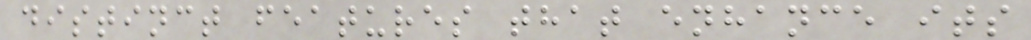distinct features that enhance its
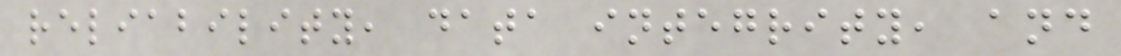reliability, data integrity, and
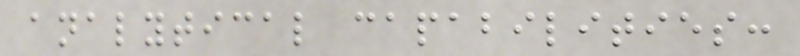analytical capabilities:
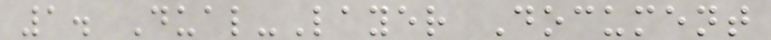1. Dual-Layer Document
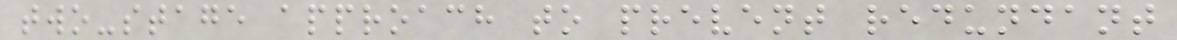two-stage approach to prevent redundant
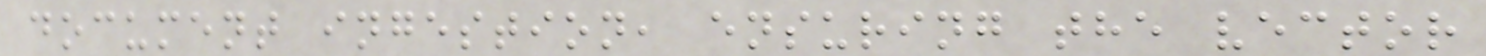document ingestion, ensuring the vector
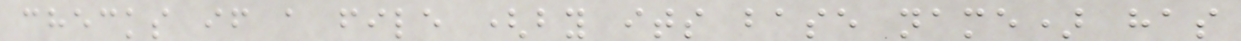checks if a file (by its base name) has
